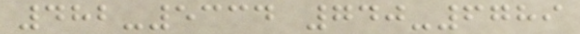482-5334 740-6789
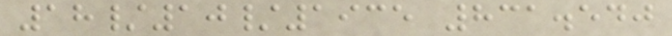18/10/1935 831.540
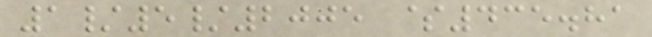1/5/2005 $435.81
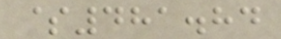$481.84
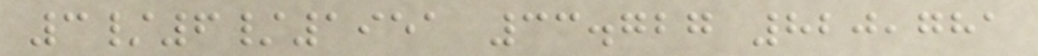3/6/1951 33.727 820,781
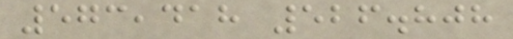573,418 526.808
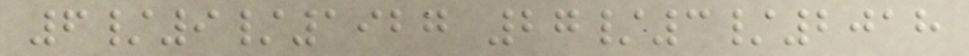6/9/1927 27/3/2018
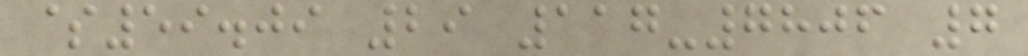$59.09 29 117-7806 7
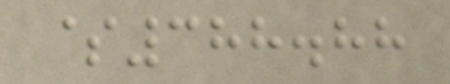$388.88
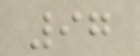97
